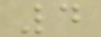4
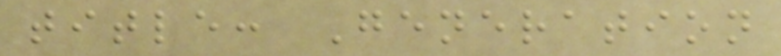title: Generation
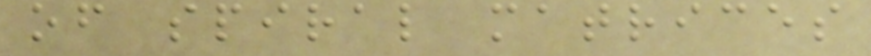of spiral matrices
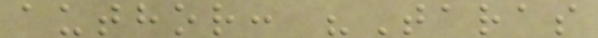author: "Taras
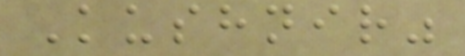Kushnir"
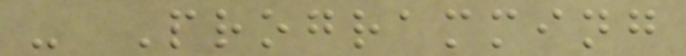- Programming
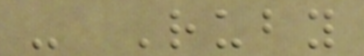- Ruby
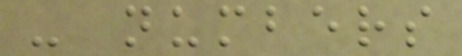- numbers
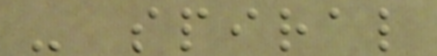- spiral
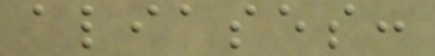aliases:
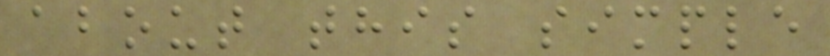about this simple
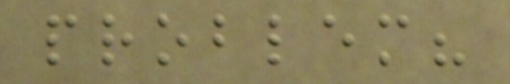problem?
